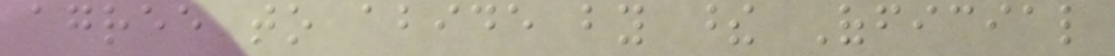agree to abide by these Official
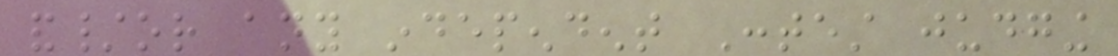and/or any independent Contest judging
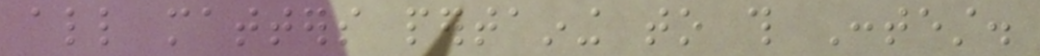all matters pertaining to this Contest.
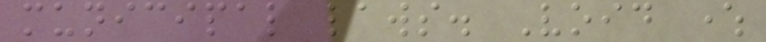municipal laws. Void where
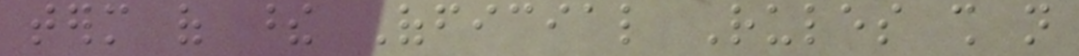term of these Official Rules shall not
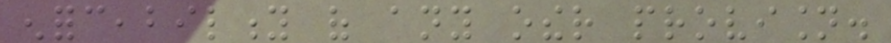enforceability of any other provision.
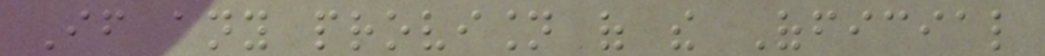If any provision of the Official
